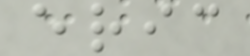eric
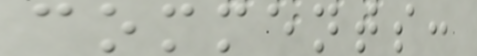comments:
